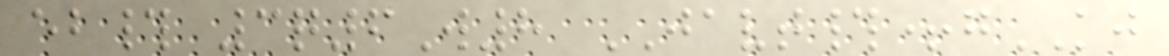eb# 3q6W8 JAVT#+gKJ
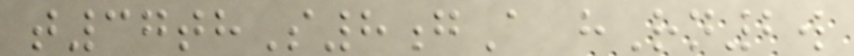t37thS8gA hRn2w
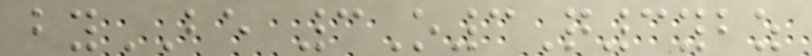byBE 3O3Q3ybz
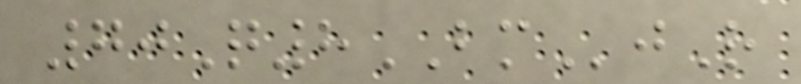70Q8BMjR
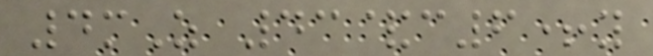4mZ 43&c6+y
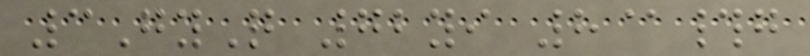3GyQ 72yi 8@#g
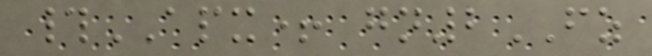#APX+ gn2FZ
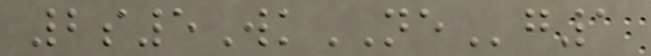2s5WkNEg1
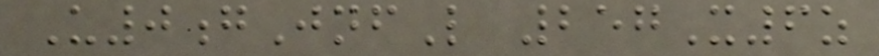U0gJnfL 257X6z
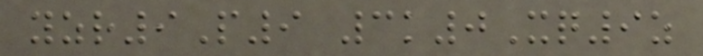yzr9P9 3k0Xq9z
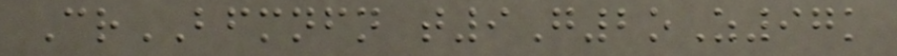CrBFMNFN t9G2oZ97k
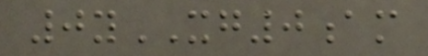0yXG0am
